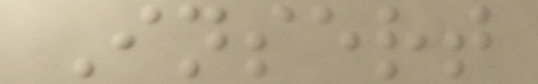Insert
